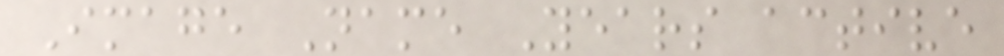Image Name Years active
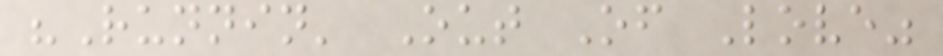"Runnin' Out Of Love"
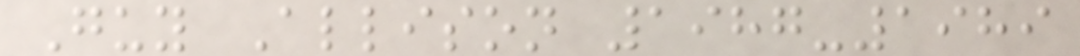Guy Allison 1987-1989
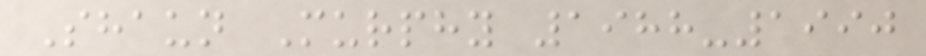Shaun Murphy 1988-1990
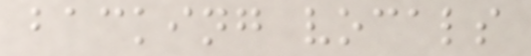backing vocals
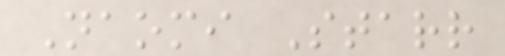Naomi Starr
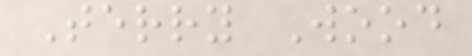Terry Wood
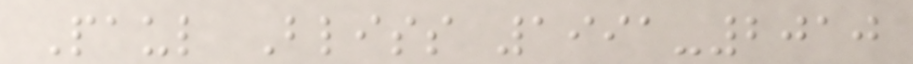Paul Bliss 1991-2010
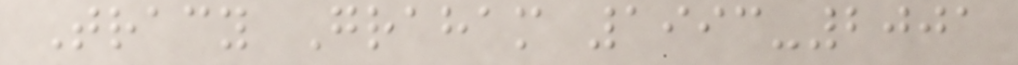Tracy Graham 1993-2001
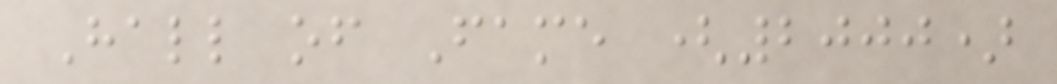Hall of Fame (2000)
